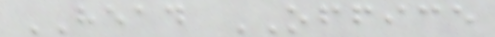HEAD OFFICE
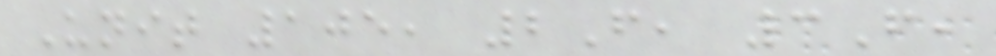Unit 105, 2F, 3F,
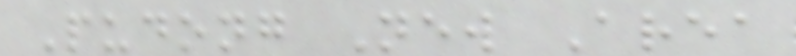Pudong New Area
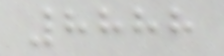8888
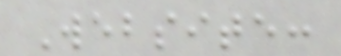Website:
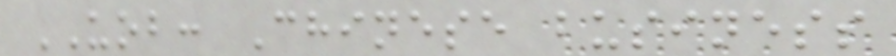UOB: Chinese business
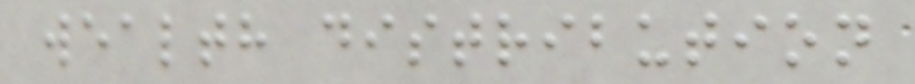wealth distribution
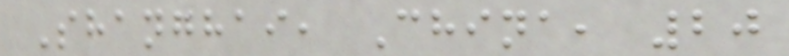Shanghai, China, 20
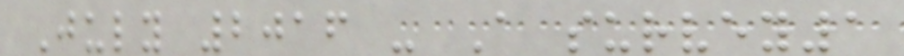July 2016 - A survey1
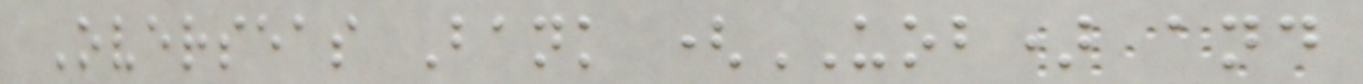Overseas Bank (UOB) and
